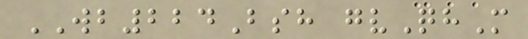WB224Bsh gvQhM
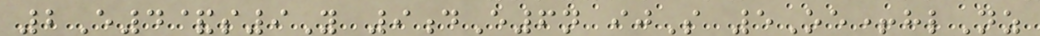2E4&s9Y 9dE6n ijS 5Oe+hlNz
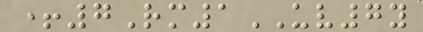+7Rm1UV7y
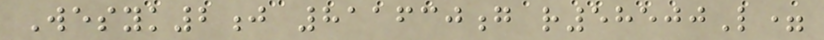Wesyk2j 811630g r58500L=
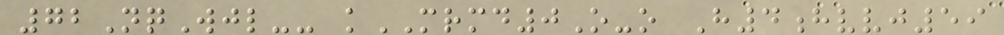72NqWjl-- kMRMD0O-o H4hvvj59
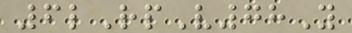6lRpV78Y
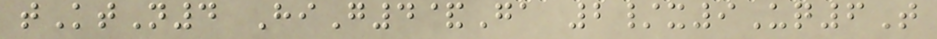tKtN4 HiG4&Ga 2/x9Uq6T
